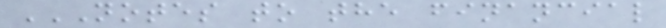NOTES TO THE FINANCIAL
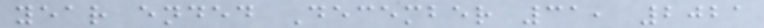year ended December 31, 2021
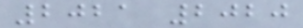2021 2020
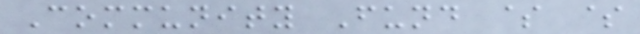Community Fund $ $
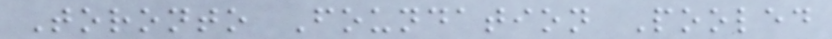Toronto Foundation Pooled
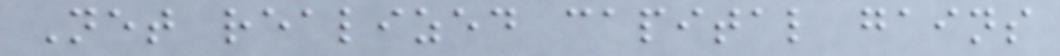Net realized capital gains
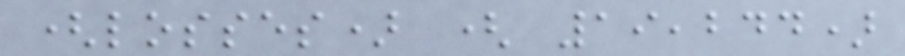(losses) ( 19,244)
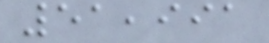51,991
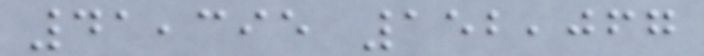41,395 152,067
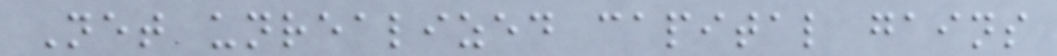Net unrealized capital gains
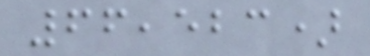66,523)
